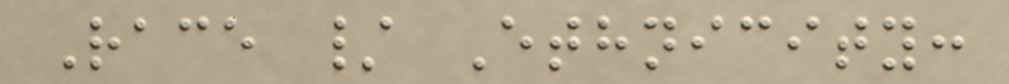Race / Ethnicity:
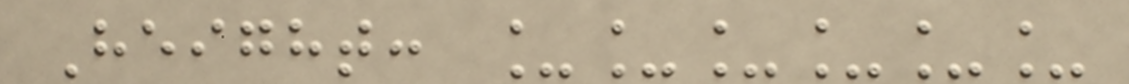Height: ______
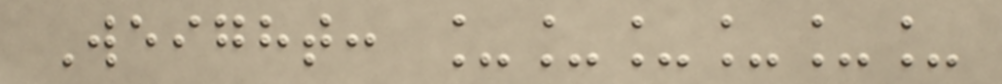Weight: ______
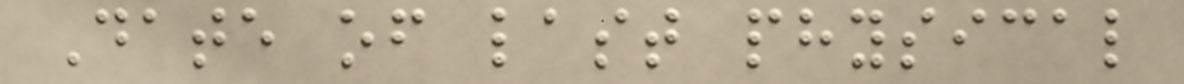Date of last physical
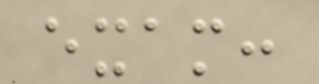exam:
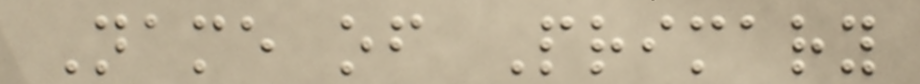Name of Primary
